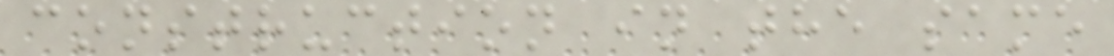construction in the same
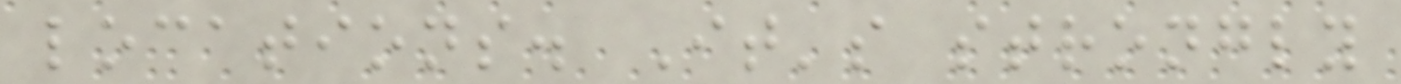locations. It's strongly
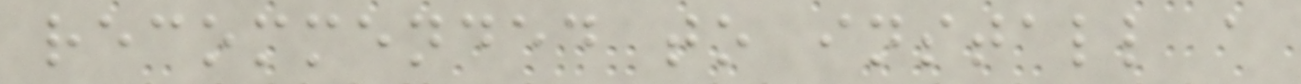recommended to install a
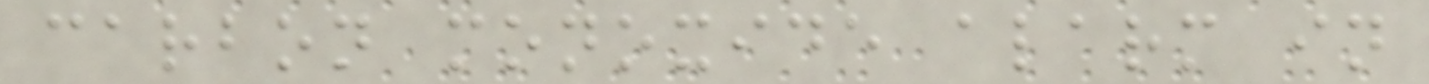carbon monoxide alarm in
